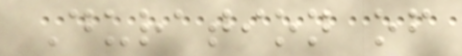Duration of
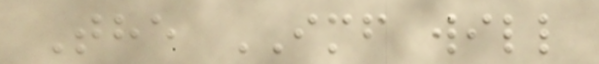The IMF will
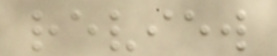review
